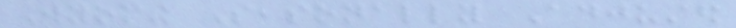Wyoming Seasonally Adjusted
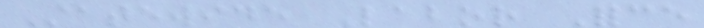Statewide Labor Force
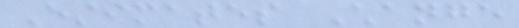Estimates Change
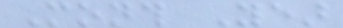Month Year
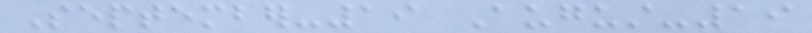September-19 August-19
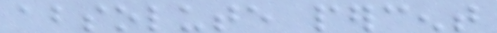absolute percent
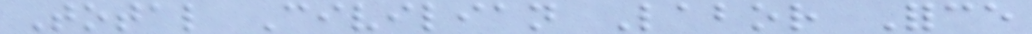Total Civilian Labor Force
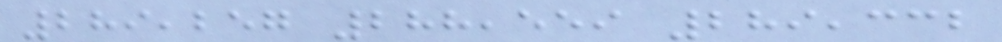289,257 288,559 289,332
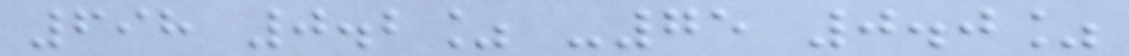698 0.2% -75 0.0%
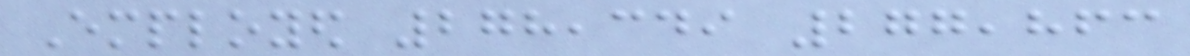Employed 278,349 277,863
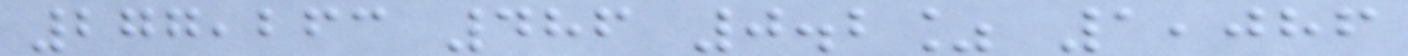277,263 486 0.2% 1,086
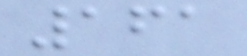161
